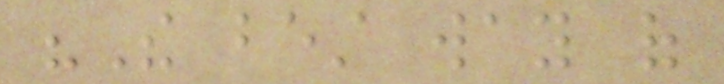"The best way of
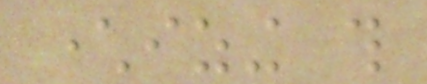characterizing this
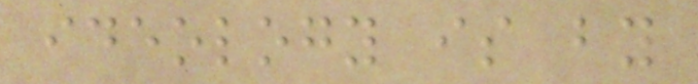ideology is by
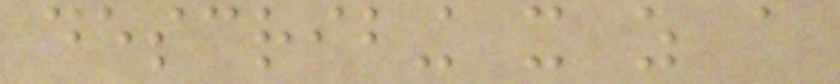describing it as a
